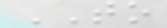TO
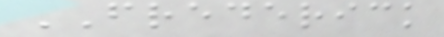FREDERICK
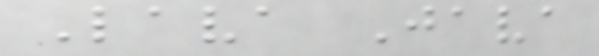Lava Java
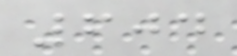604
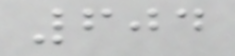604
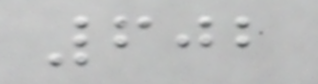602
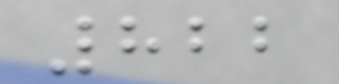822
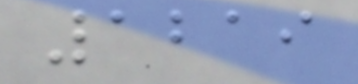1219
